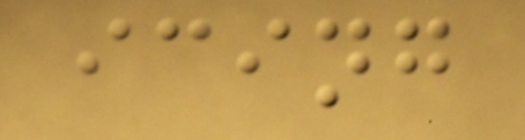icing
